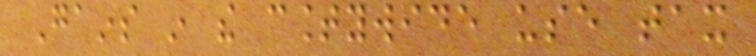Gains in the countywide use tax
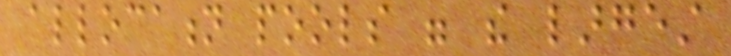allocation pools were the largest
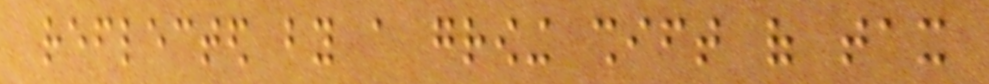reflected by a growing shift of tax
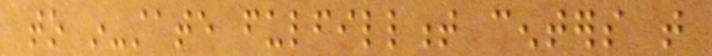to in-state fulfillment centers that
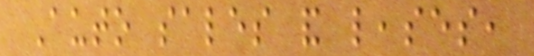Auto sales and leases,
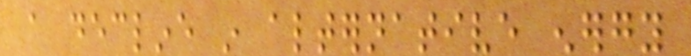a decline in alternative energy
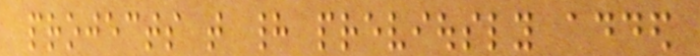projects that had previously added
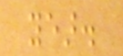year.
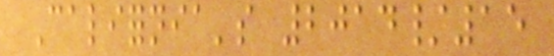California's 2014/15
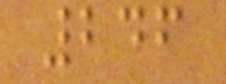246
